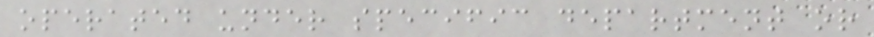operated under specific department or
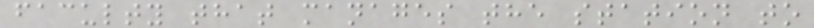faculty that manages the station to
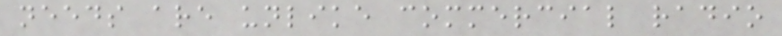needs are unlike commercial radio
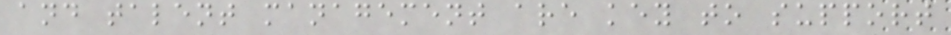and talent management are key to support
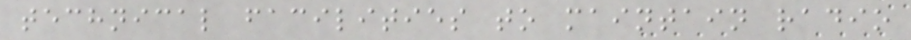technical facilities to maintain radio
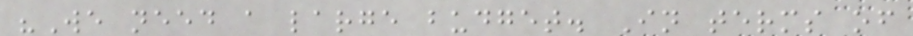"We need a large budget. In terms of
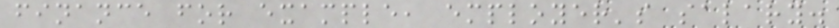finance for example, employer's salary.
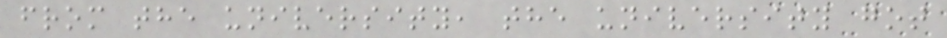from the university, the university got
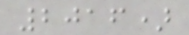2016)
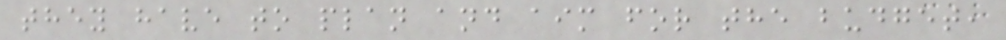they have to plan and aim for the budget,
